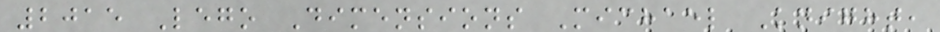2015 Lego Dimensions Michael Knight,
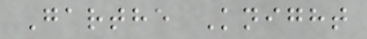Garthe Knight
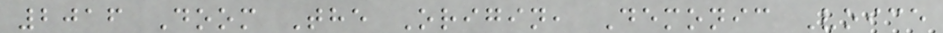2016 Doom The Origin, Demonic Voice
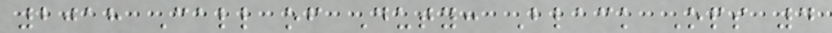2018 Call of Duty: Black Ops 4
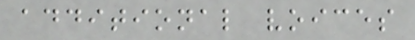additional voices
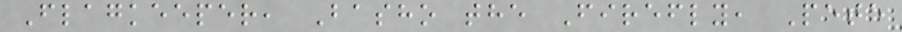Flagkeeper, Basho the Firefly, Pete
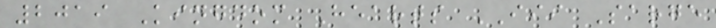2019 Kingdom Hearts III Sarge
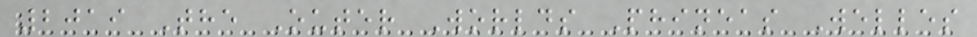2019 The Outer Worlds Phineas Welles
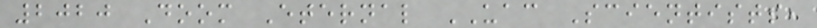2020 Doom Eternal UAC Scientists,
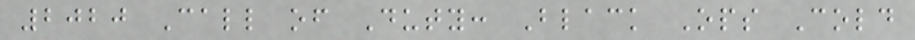2020 Call of Duty: Black Ops Cold
